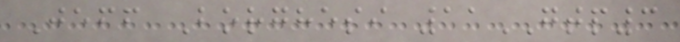Jeff Borghesi 11GTP3
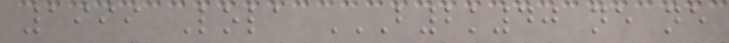1999 Lola B2K40 NE NE
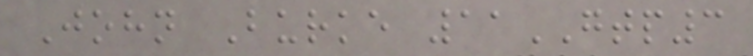John Burke 11GTP3
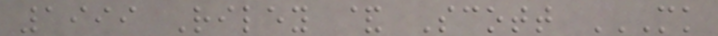1999 Riley & Scott MK
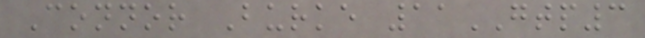Connor Burke 11GTP3
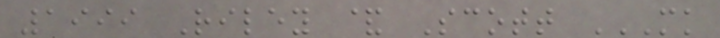1999 Riley & Scott MK
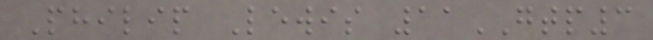Philip Lewis 11GTP3
